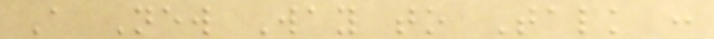A New Way to Talk :
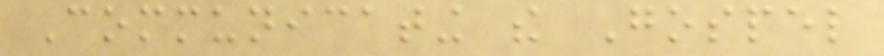Communicating the Gospel
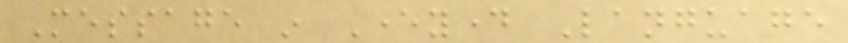Message in Everyday Language
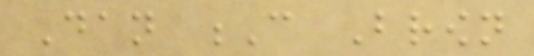Dan C Brown
